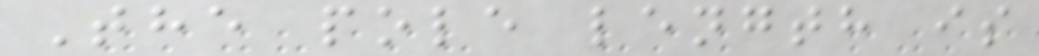The pole length is
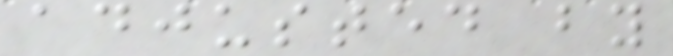adjusted by
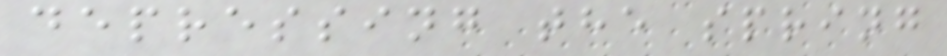depressing the spring
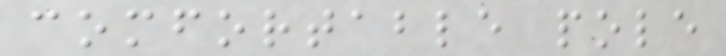comfortable pole
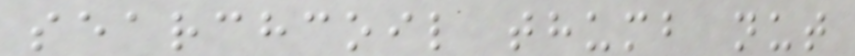searchcoil thumb nut
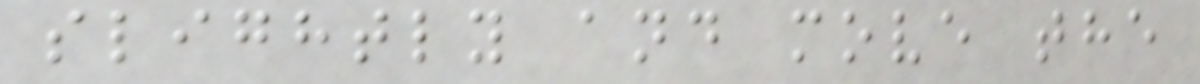slightly and move the
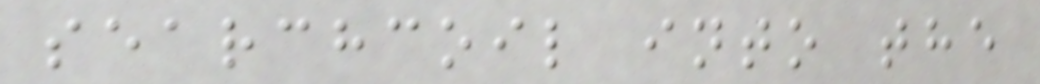searchcoil into the
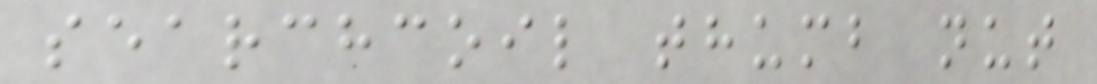searchcoil thumb nut
